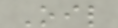Oil
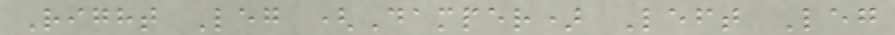Right Leg (Damper) Left Leg
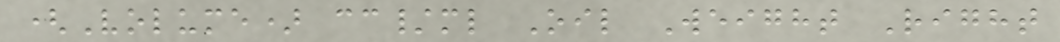(Volume) cc/ml Oil Weight Right
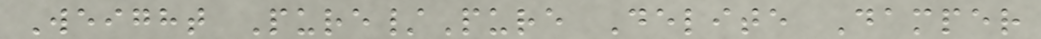Weight Pure/Pure Delite Damper
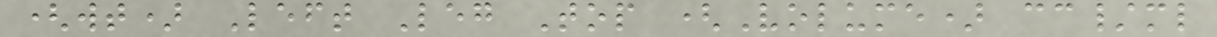(wt) Left Leg Top (Volume) cc/ml
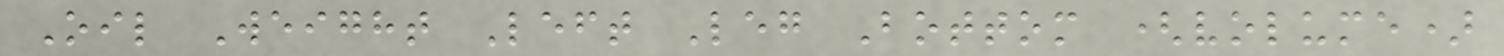Oil Weight Left Leg Bottom (volume)
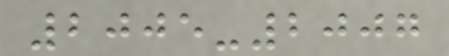2005-2007
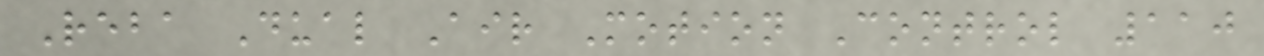Reba Dual Air Motion Control 110
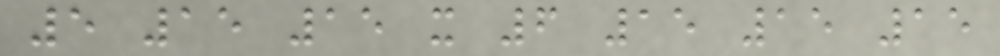5 15 15 x 6 15 15 15
